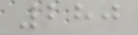280
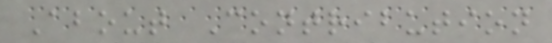About Contribution
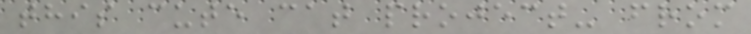this cute cat project- from
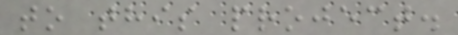to this project.
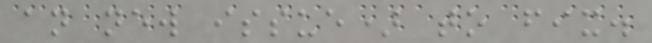an new issue) to fix.
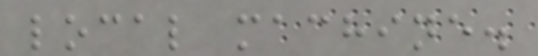local machine.
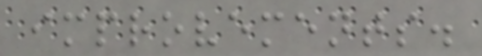improvements.
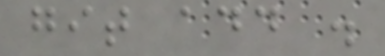git add .
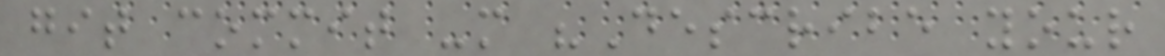git commit -m "Describe your
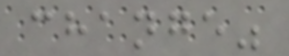change"
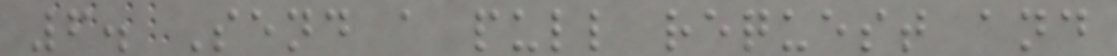6. Send a pull request and
